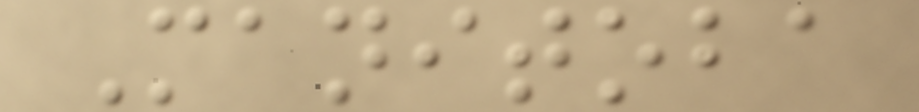Manitoba
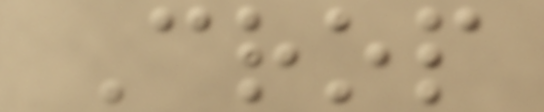Crop
